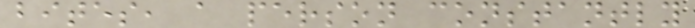bites, a person constantly
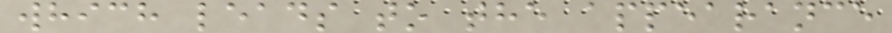which leads to the appearance
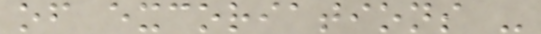of excoriations -
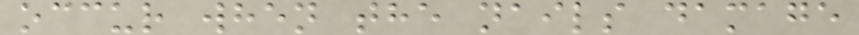occur when the nails damage
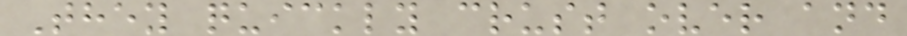They quickly crust over and
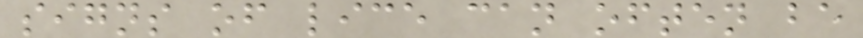signs of lice can often be
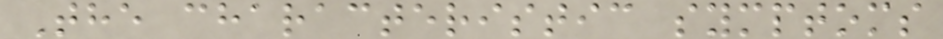The characteristic symptoms
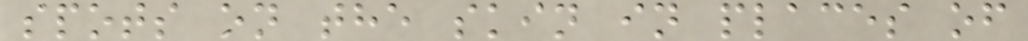spots on the skin in places of
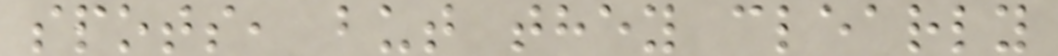spots, but they clearly
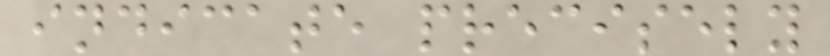indicate precisely
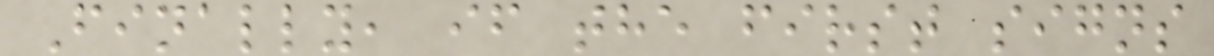Finally, if the first signs
